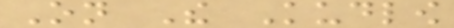On The Kudlow
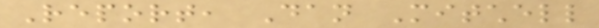Report, Dan Mitchell
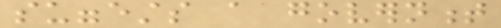suggests a government
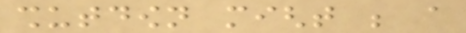shutdown might be a
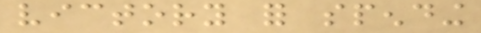victory for spending
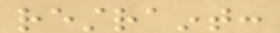restraint:
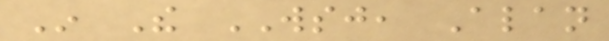In The WSJ, Alan
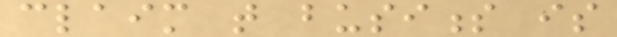claim that business is
